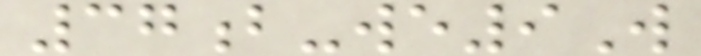37b-we9W
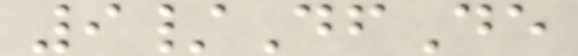9/DfDe
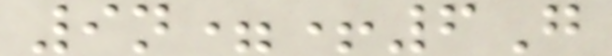9n=+6G
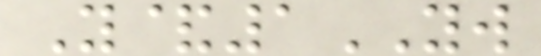Y&1YW
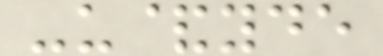-u&yde
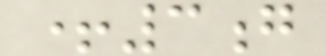+3g
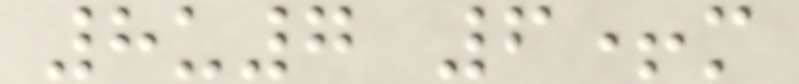8u7 6+m
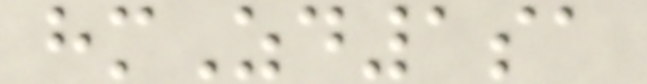hmZd1sa
